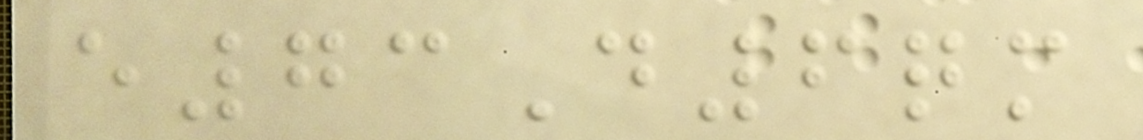e73D6qm
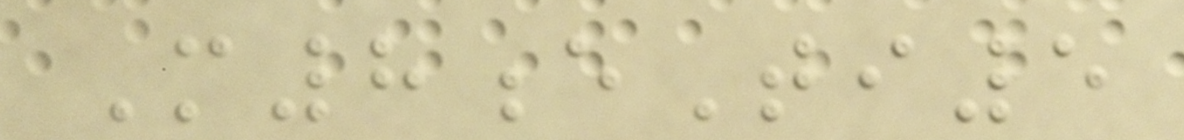M8eTi5
